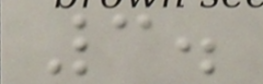3.
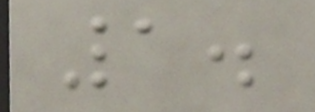1.
